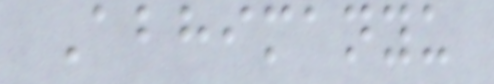Abhimanyu
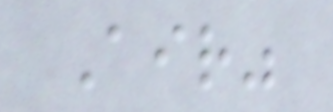Air"
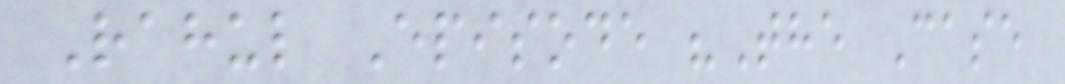Rahul Episode "The Case
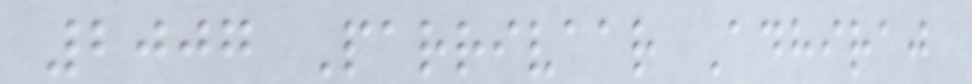2007 Parrivaar Adhiraj
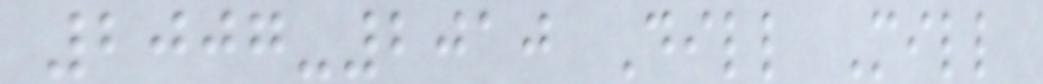2007-2010 Dill Mill
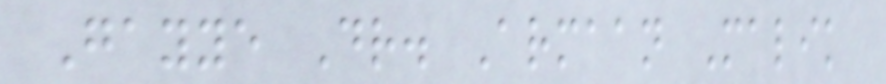Gayye Dr. Armaan Malik
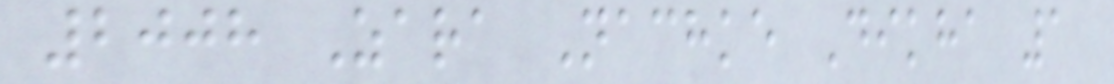2008 Zara Nachke Dikha 1
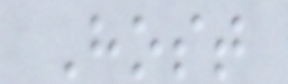Host
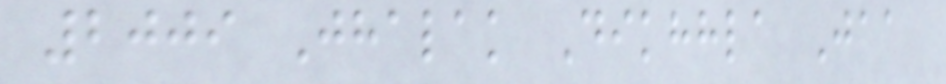2009 Jhalak Dikhhla Jaa
